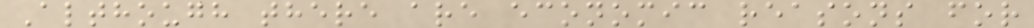Although there are economic reasons for
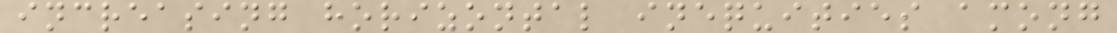increasing horizontal inequities among
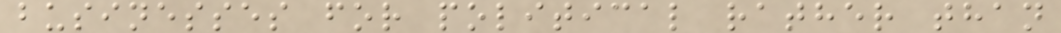businesses for political rather than
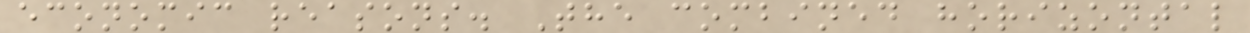economic reasons. The combined horizontal
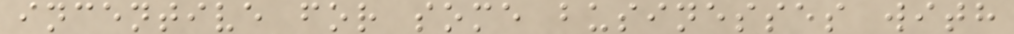incentive for some businesses with
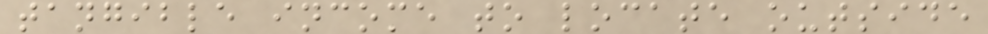tangible income to locate outside
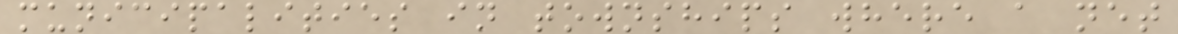municipalities in townships where a net
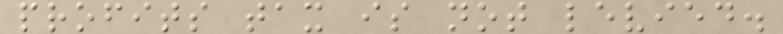profits tax is not levied.
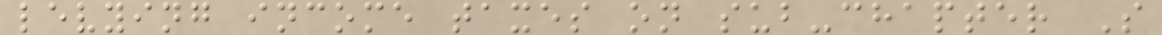levying income taxes on sub-chapter S
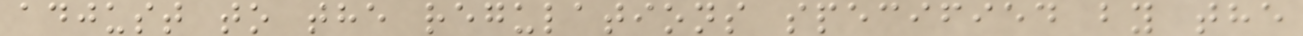adjust to the regulations specified by the
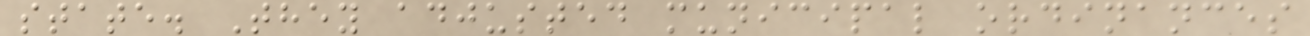state. They adjusted municipal ordinances
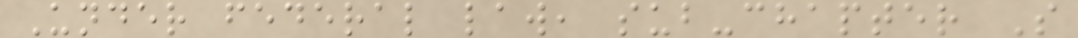Under federal law, sub-chapter S
